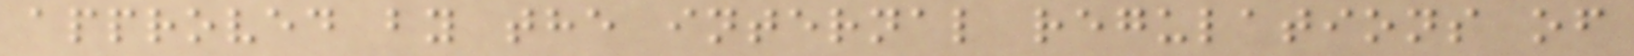approved by the internal regulations of
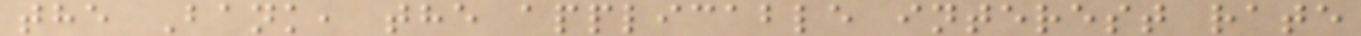the Bank, the applicable interest rate
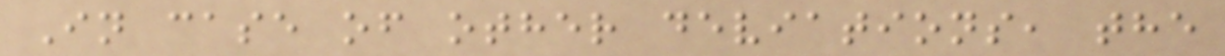In case of other deviations, the
